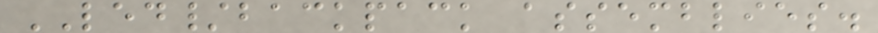LED/backpack assemblies.
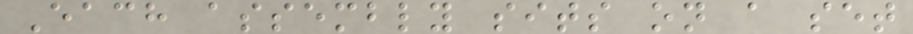Each assembly sits on a set
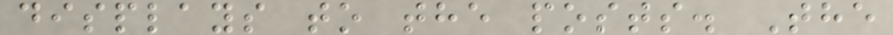displays to the posts. The
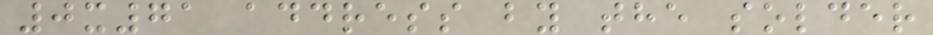0x71 address by the solder
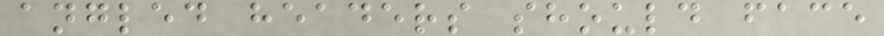angled headers should face
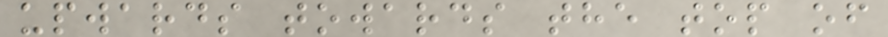upwards towards the top of
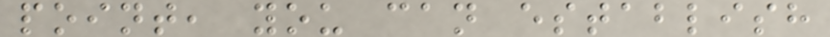point, you can establish
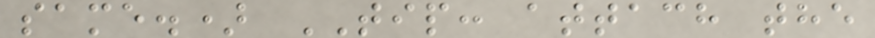same.) TIP: attach the
